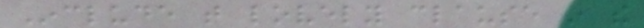Include that lovely clause in the
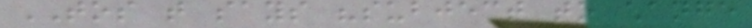TOS that says "subject to change
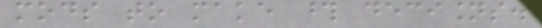mods to make those decisions.
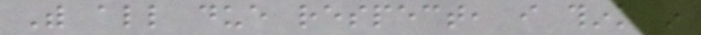With all due respect, i think in
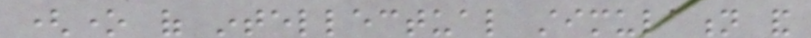(one of intellectual stimulation and
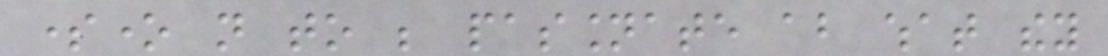someone not to be passionate about what they
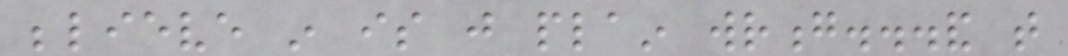believe in is just plain wrong...and that
